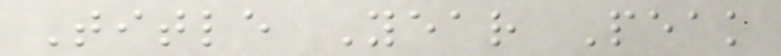Title Year Peak
